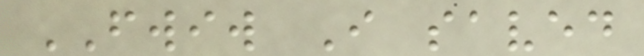FWIW I saved
